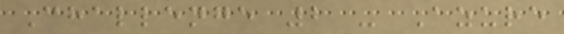Challenge 2 - Azure
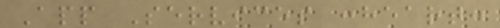App Services :heart:
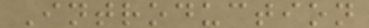Introduction
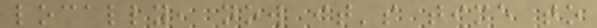locally, now it's time to
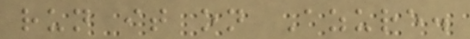run it on Azure.
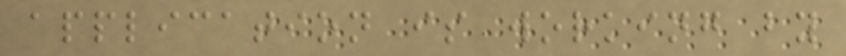application is working by
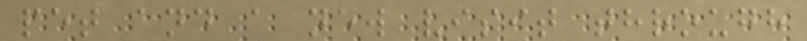pet and a new visit through
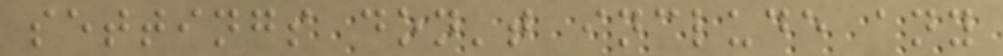settings don't include any
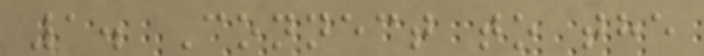1. Connect to the
